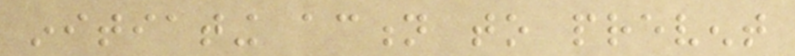initiating action to prevent
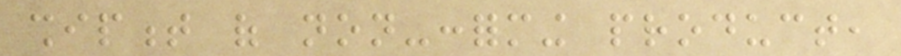shipment of non-conforming product,
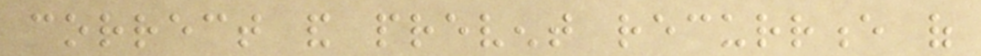correct and prevent recurrence of
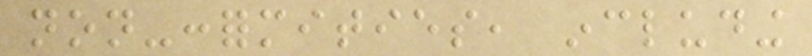non-conformities, including
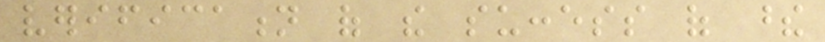verification of the success of these
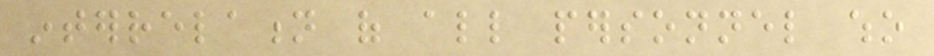interrelation of all personnel who
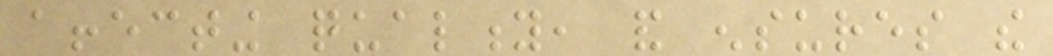affecting quality, and ensures the
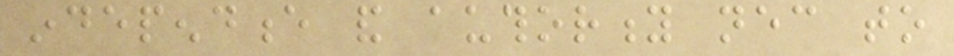independence and authority necessary to
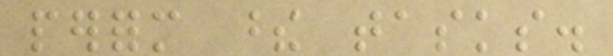perform these tasks.
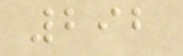292
